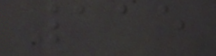115
